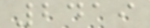2419
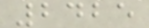2425
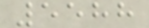5588
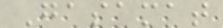Gasamat
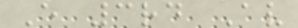E 3rd Av
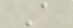A
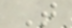T
